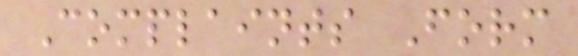Complaints Form
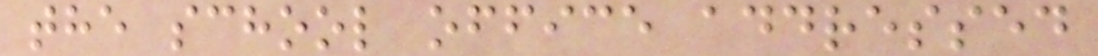the school office addressed
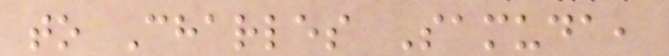to Charles Samuda,
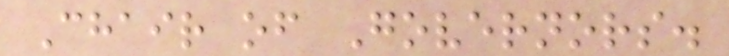Chair of Governors.
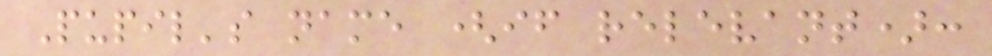Pupil's name (if relevant):
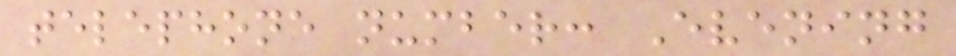telephone number: Evening
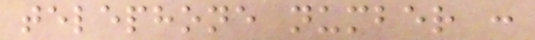telephone number :
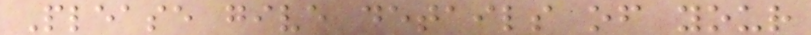Please give details of your
